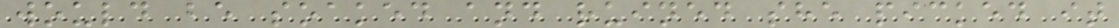would be soaked and ruined she picked it
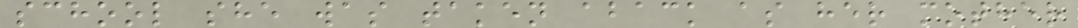school she was taken aback as her mother
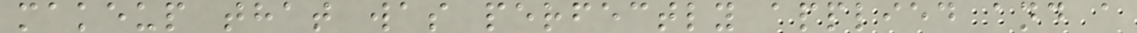makeup that was perfectly applied and a
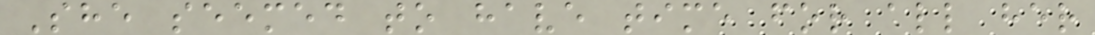She seemed to have time for all her
